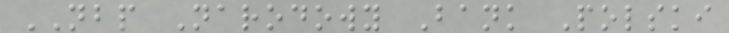NBP Narodowy Bank Polski
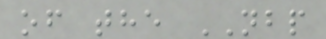of the NBP
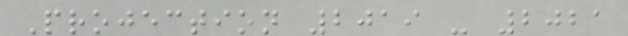Projection 2019 - 2021
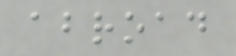abroad
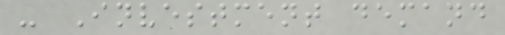- Investment demand
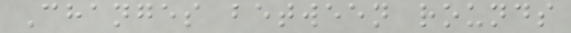Changes between rounds
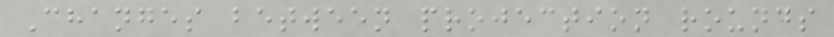Changes between projection rounds
